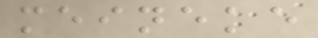meineke
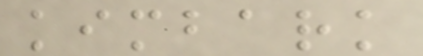kimbark
